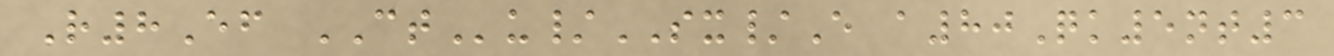R8Ef CTu/SX/E a80Qk5nt3
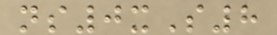ns0xS8
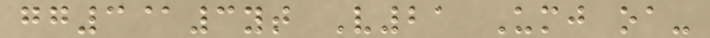gg3@3yt V21 Umj oa-
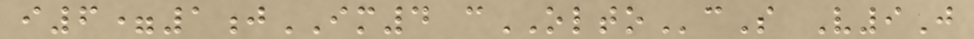i6=1jIM4 cOLTOcS V9J
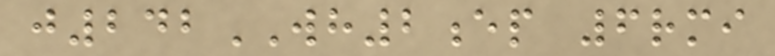j242WH2ep 6rmi
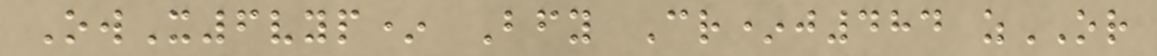OwX6vyp* Bfy Cr*j484 zOR
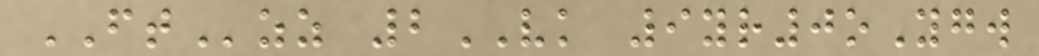FTzz 2VK 9yr0oYgw
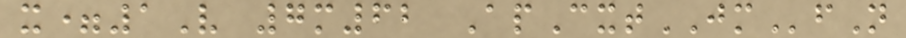x=1V 7m62 ApCxtJMfN
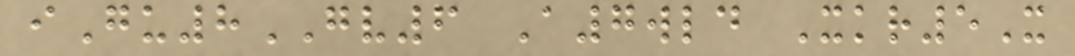iGu8GV6 A7wld Xkr5X
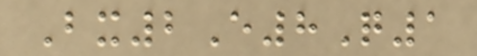Bx2E8Q1
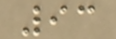93
